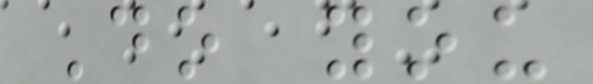Do you
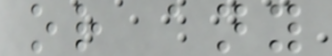or any
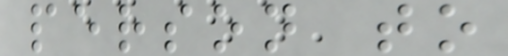person to
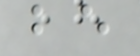be
